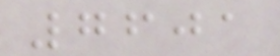7601
